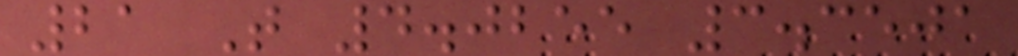21 T 4.0255 3.3501
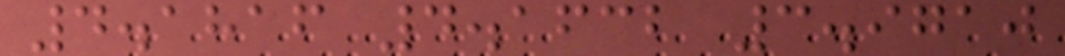4.1816 4.1632 3.9710
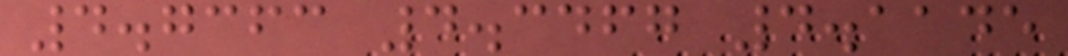4.7363 4.3467 4.1145
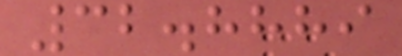32.8889
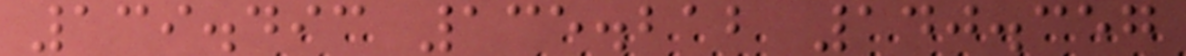139.493 135.212 140.357
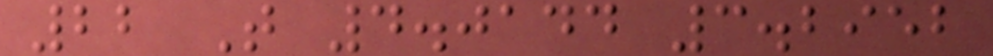22 T 4.0144 3.2952
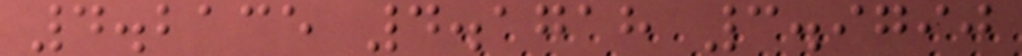4.2135 4.1718 3.9790
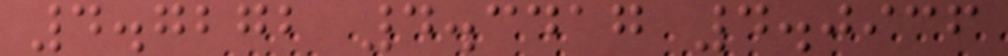4.7272 4.3417 4.0936
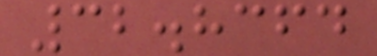32.8364
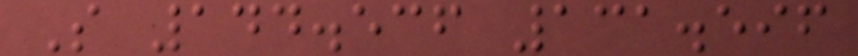S 144.536 131.596
